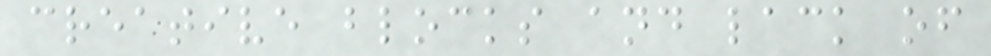creative blocks and lack of
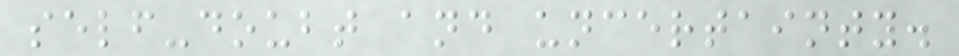self-doubt and uncertainty.
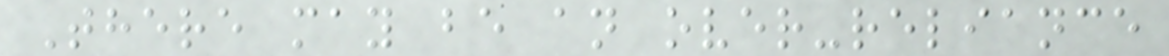There may be an over-reliance
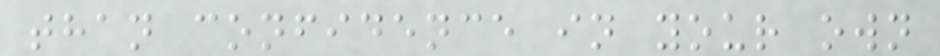than confidence in your own
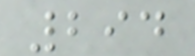294
